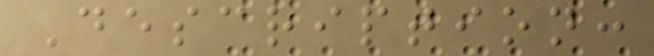Description:
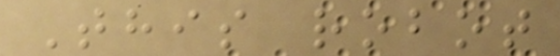This robot
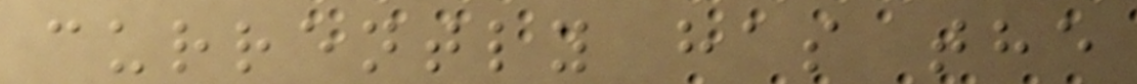currently has the
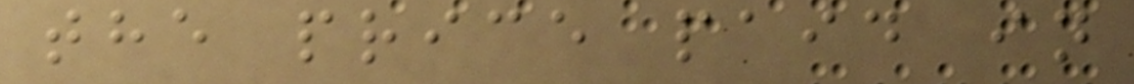the price paid in
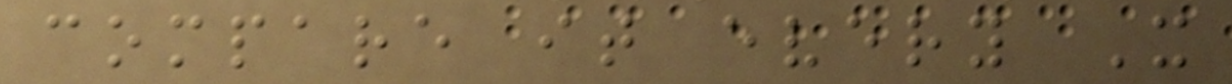compare it every X
